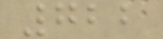722
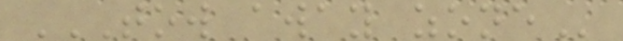TOW AWAY ZONE
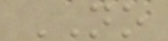NO
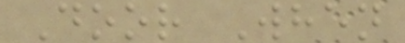Door When
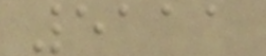5111
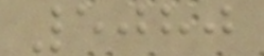5080
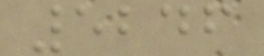5246
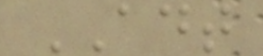ADT
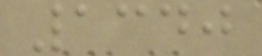1340
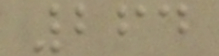264
